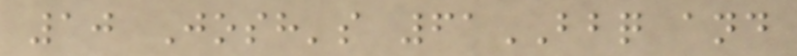10 Josh's 61BBQ and
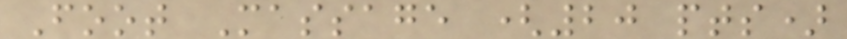Foot Massage (20 pts)
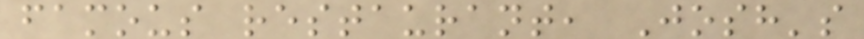famous restaurant, Josh's
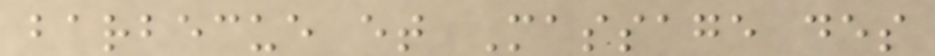barbecue et Massage des
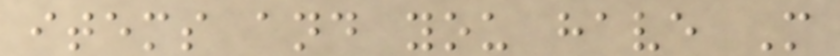items and you have M
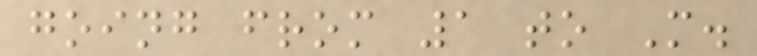going from 1 to M.
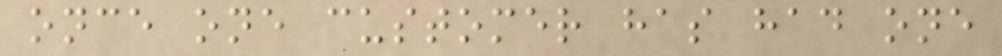once one customer has had one
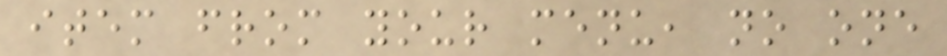item from your menu, no one
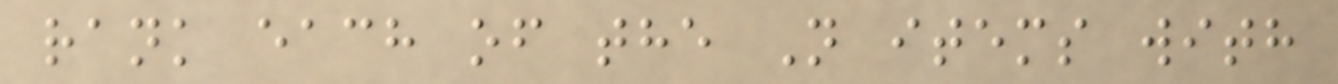rank each of the N items with
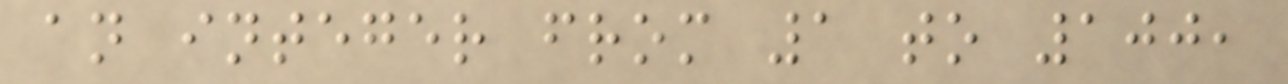an integer from 1 to 100,
